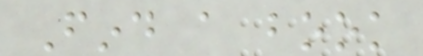Find a book
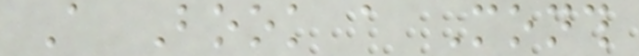A Book a Month
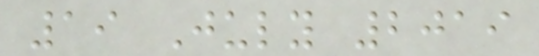19 July 2019
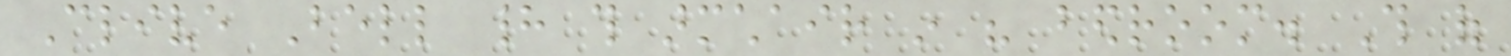Clive Bell had this armchair in his bedroom. This of
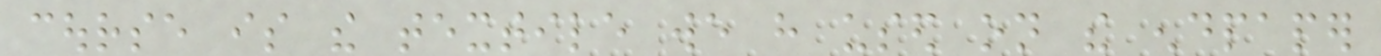course is the textile we have used on the endpaper
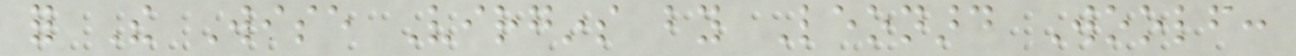for The Wise Virgins by Leonard Woolf:
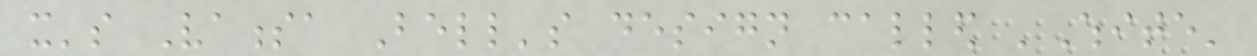it's Vanessa Bell's design called 'White'
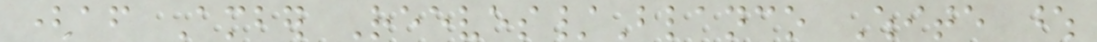(after Amber Reeves/Blanco White whose
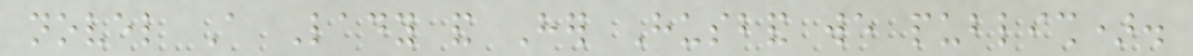novel A Lady and Her Husband we publish).
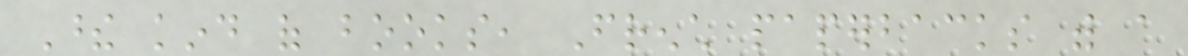These kind of books, French paperbacks with a
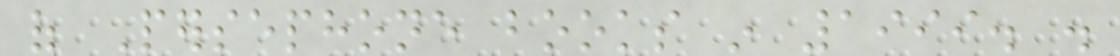of Persephone books in 1999. .
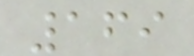169
